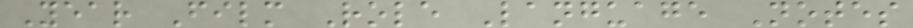Year Film Role Language Notes
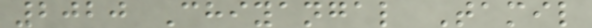2020 Chiyangal Tamil
